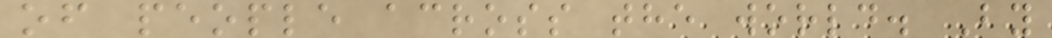of people across the world. By
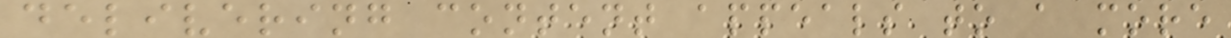delivering content appeals to a more
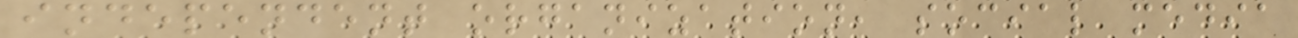independent organization, social media
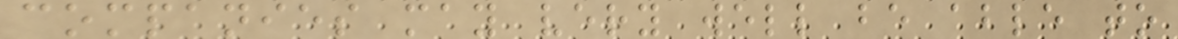companies may very well be able to
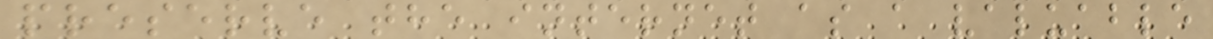preserve the internet as a valuable
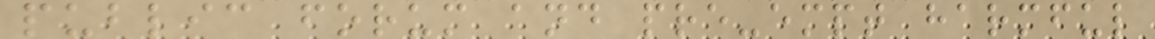public forum and pre-empt harmful
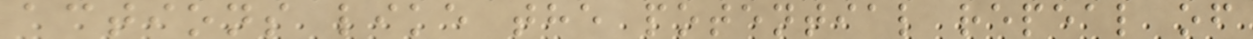actions like the potential repeal of
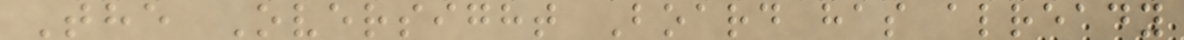The Oversight Board has already
